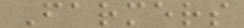Farmers
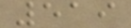519
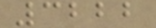3222
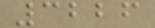3226
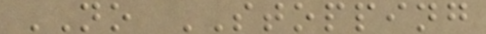NO STOPPING
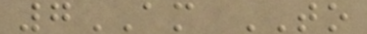7AM TO
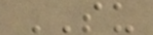SU
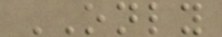ONLY
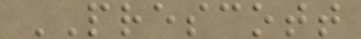PRESCOTT
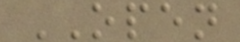OPEN
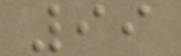99
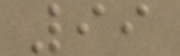99
